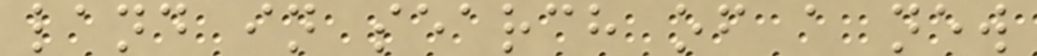land in search of a new
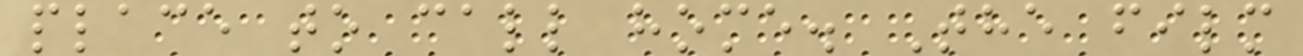place to call home. The film
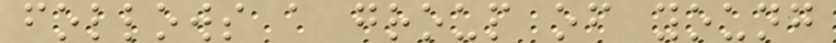follows a group of young
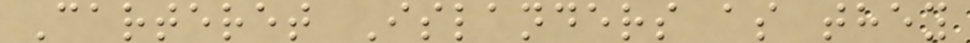Carteret Islanders as they
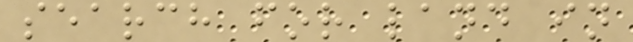search for land in
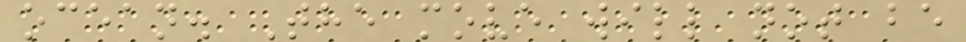ocean. The move will not be
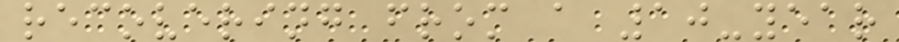recovering from a 10-year
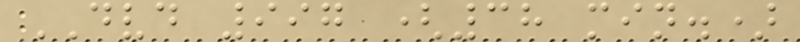DVD 997 (38 min.)
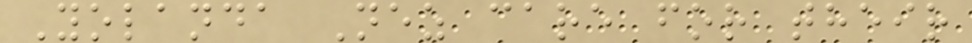Yolanda Nez care for their
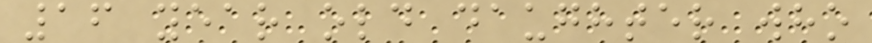16 year old daughter who
